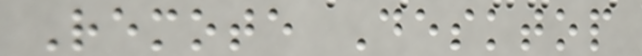Remote Desktop
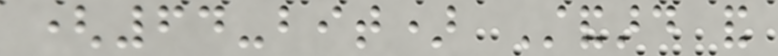(64-bit) Standard and
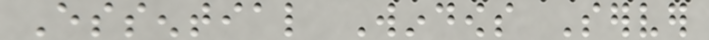Essential Windows Server
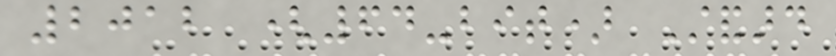2012 (64-bit) Standard
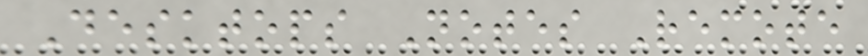Desktops Notes Remote
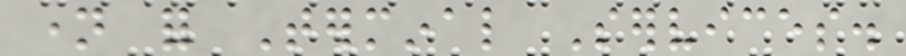name for Terminal Services.
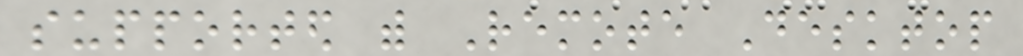supported with Remote Desktop
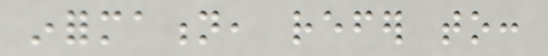information, refer to:
